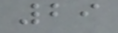29
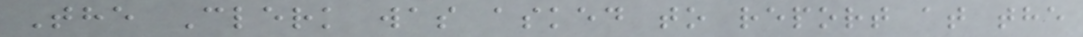The Clerk was asked to report at the
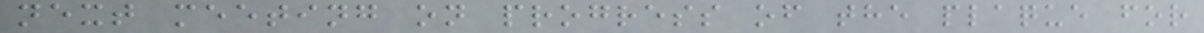next meeting on progress of the plaque for
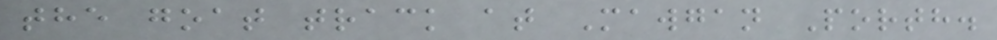the goat track at Mawgan Porth.
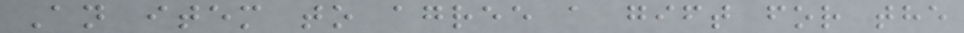An item to agree a gift for the
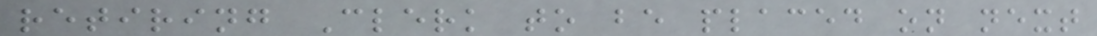retiring Clerk to be placed on next
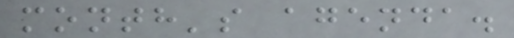month's agenda.
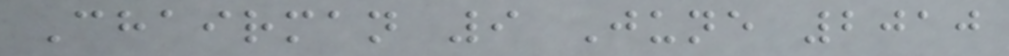Chairman 9 June 2010
